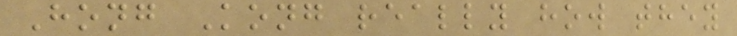Hong Kong really how they
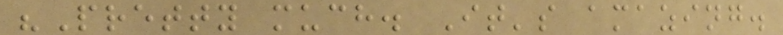"Pretty much. It's amazing.
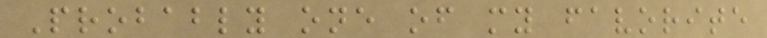Probably one of my favorite
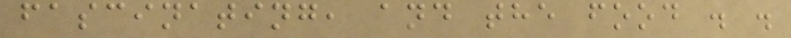fascinating, and the food . .
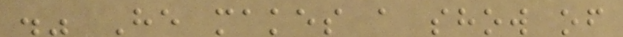." He makes a show of
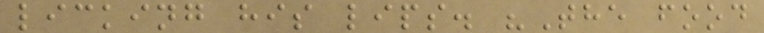licking his lips. "The food
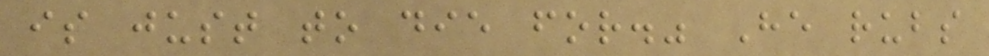is just to die for." He rubs
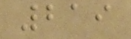219
